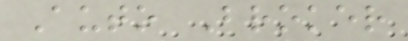Auto Broker
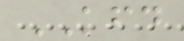KFD
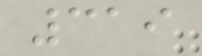319
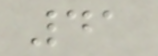41
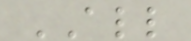ALL
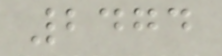2474
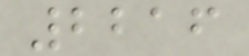2216
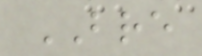BRE
